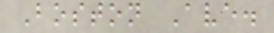Boston Ave.
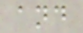and
